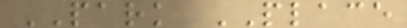PARK PLACE
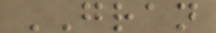GRAN
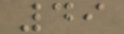49
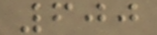600
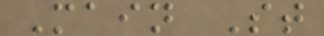Main St
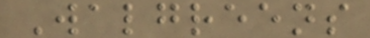Walgreens
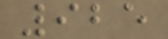925
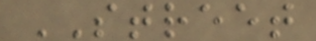STREET
